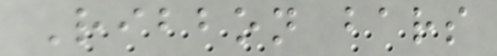Ribbon bars
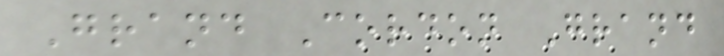Grand Cordon Grand
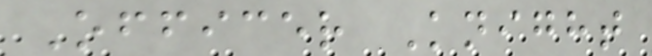Officer Knight
